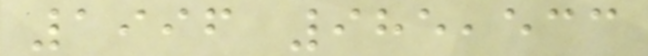1996 985,533
